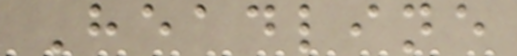Headline
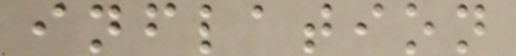inflation
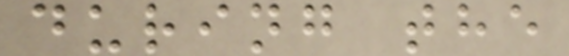during the
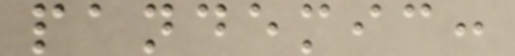pandemic:
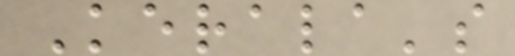Kerala's
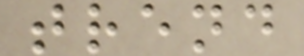trend
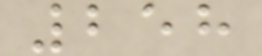258
